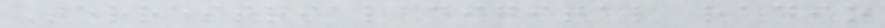Terrestrial digital radio
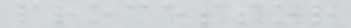processor
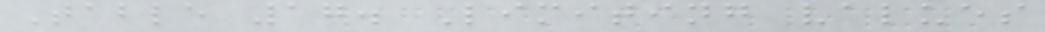Table 17. Limiting values
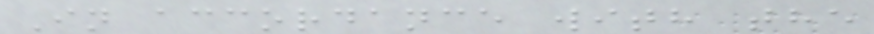In accordance with the
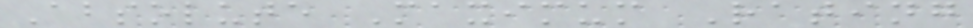Absolute Maximum Rating
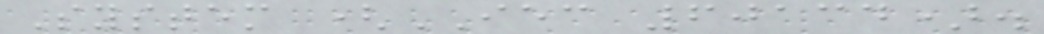System (IEC 60134).
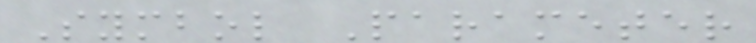Symbol Parameter
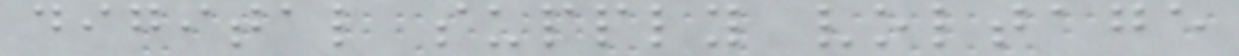digital supply voltage
